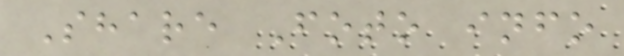Share Foto info
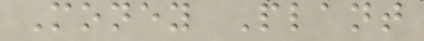Money Plant
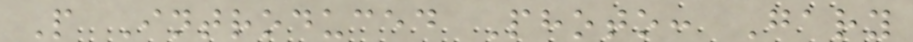P Introduced Photo: Gary
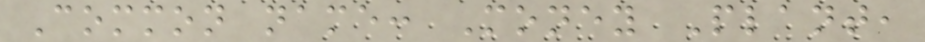Common name: Money Plant,
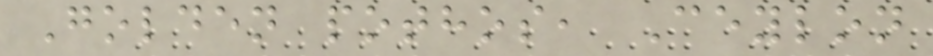Golden pothos, Ceylon
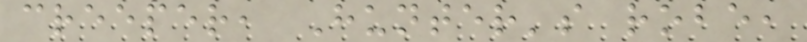creeper, Hunter's robe,
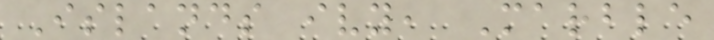Islands ivy, Marble
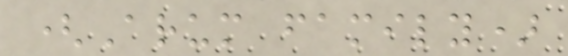(Arum family)
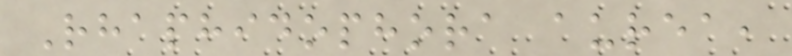Rhaphidophora aurea,
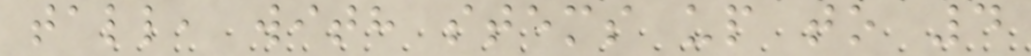tall, with stems up to 4
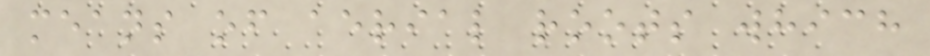means of aerial roots which
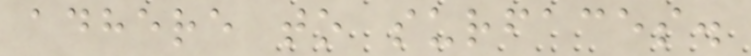adhere to surfaces.
